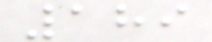189
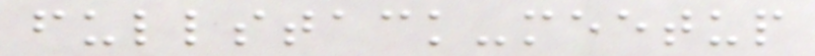fullstack-meetup
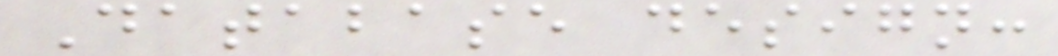Database design:
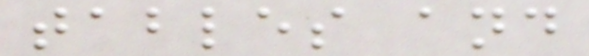tables and
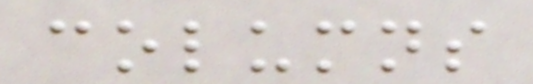columns
